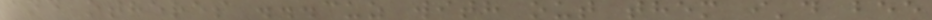and otheres ...cuz with out them i'd bee
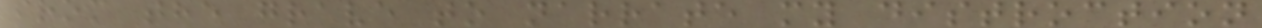from the grave to narrate my distroction
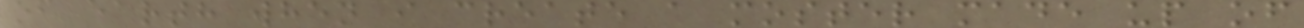of earth when i create a moster made up of
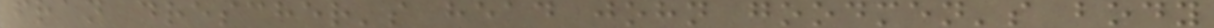fran drescher's head john goodmen's body
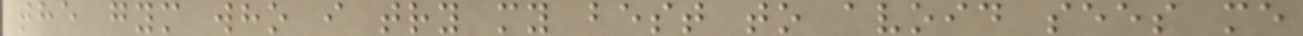the gym who i try my best to avoid sees me
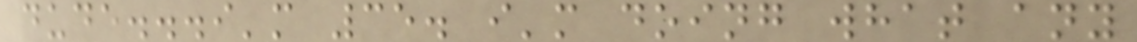dude...i'm 35. i'm doing what any
